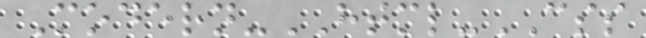Modern-HTML-CSS
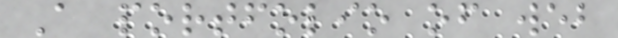A portfolio of web
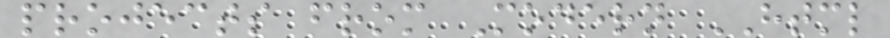projects from Modern HTML
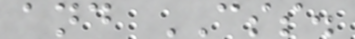and CSS.
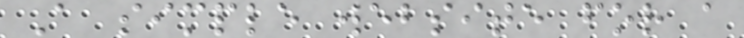A simple website for a
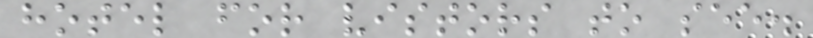hotel for vistors to see.
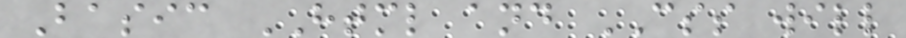Basic HTML and CSS will
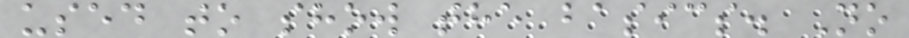used to show the basics. No
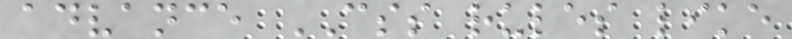advance CSS rules like
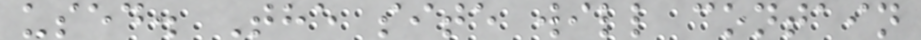used. The site will contain
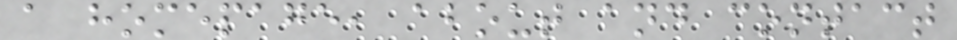a homepage, about and contact
